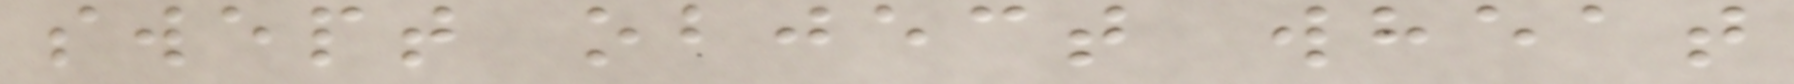swept object wheat
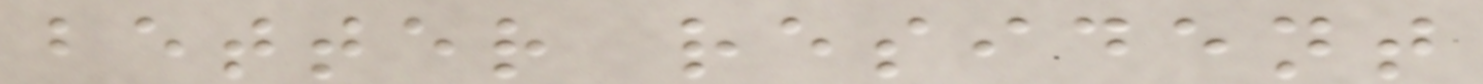better resident
